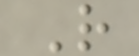R
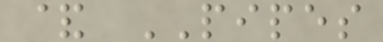& PIPES
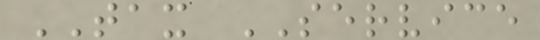TAX SERVICE
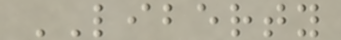LIBERTY
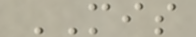MIS
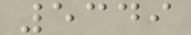5349
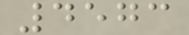4573
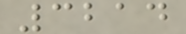3214
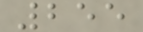255
